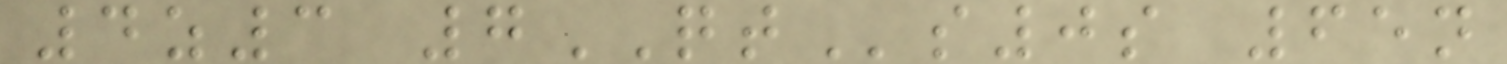4z3 7QTs0s 65n
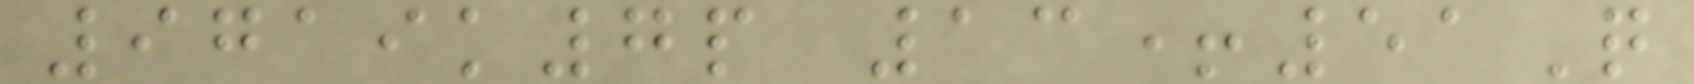9719k7p 13+51Q
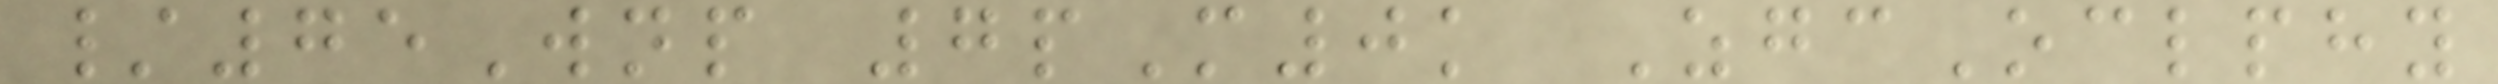/75Wnp 7pM0k ZgcOclphy
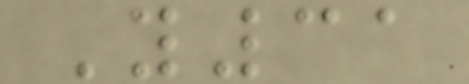Y31
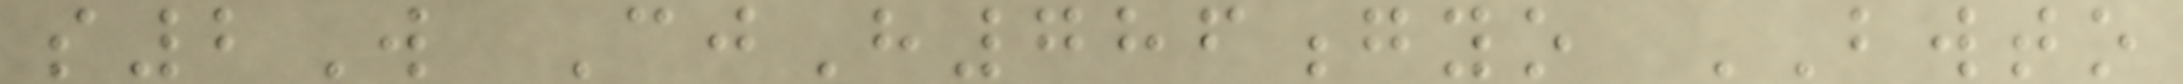s2W CjH786gyo BWTO
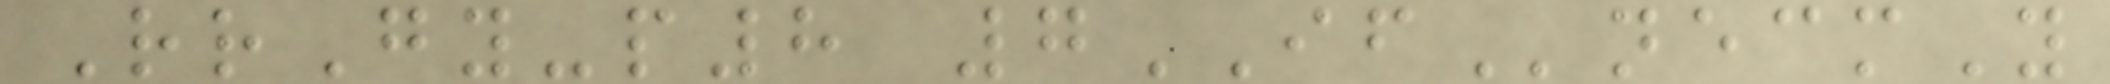RrGy-p8 7IFnecmY
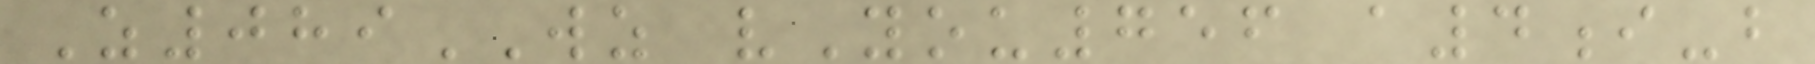Z089WZ vYou756 a4i-b
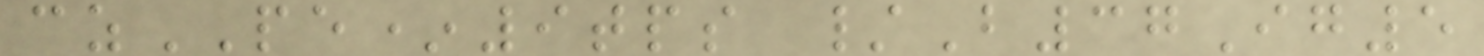czPE*9tps /B37Ig5
